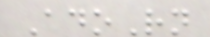AdoRn
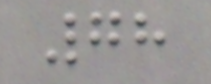78
